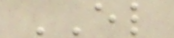EL
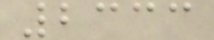2333
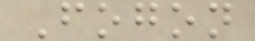Fogon
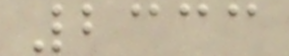2333
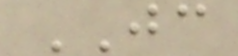JC
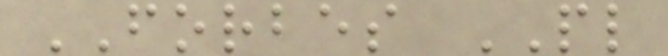FORBES PL
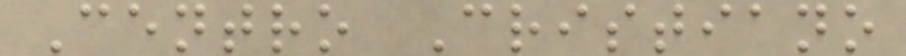Centro Cristiano
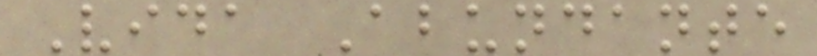Vida Abundante
